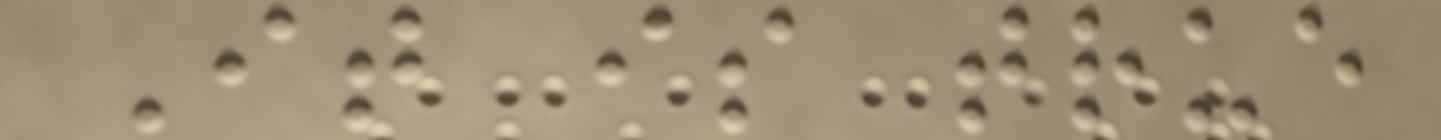It is true
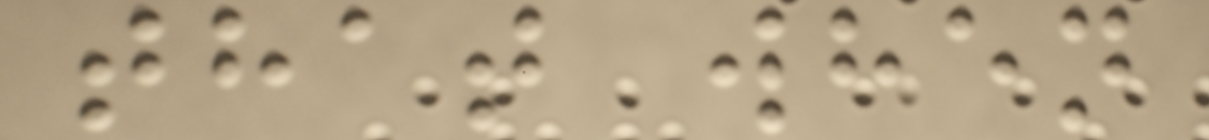that when
